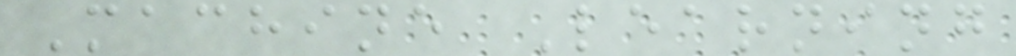Machine Learning
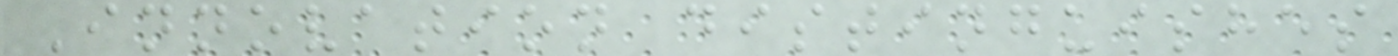Innovation distinguishes
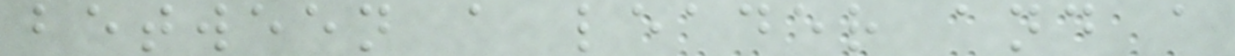between a leader and a
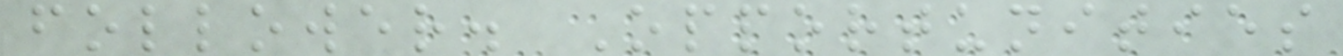follower. Opportunities
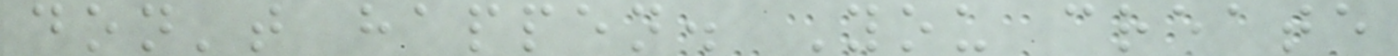don't happen. You create
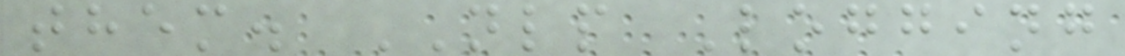them. NLP Logging
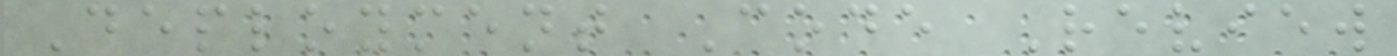Deployment Code Review
